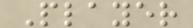Player
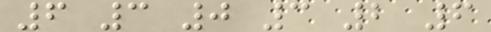6 3 0 3 2 6
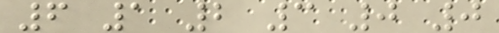6 1 2 3 0 0
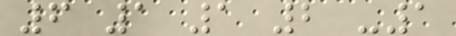6 1 1 2 -1
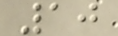10
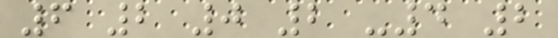6 2 0 2 -4 2
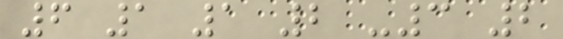6 1 1 2 -3 2
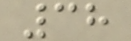38
